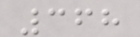368
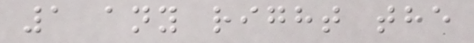1 any right the
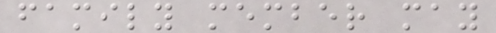family member may
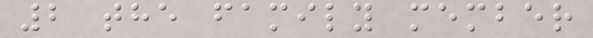2 the family member
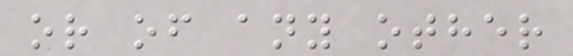or of any other
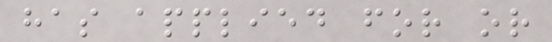has applied for or
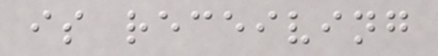is receiving
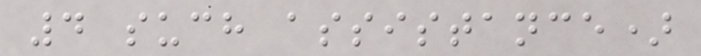4 such assistance)
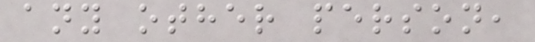any other person,
